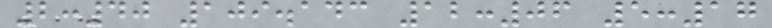2:40 109.143 12:06 5:17
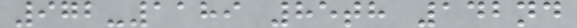972-1189 85th 142nd
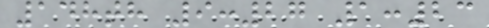148th 9:27 1:23
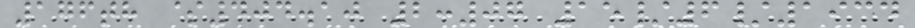176th $404.10 2:07 15/6/1934
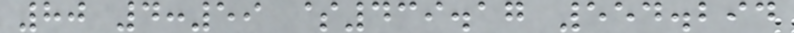80 4:59 $439.17 554.294
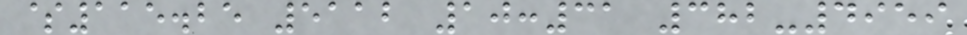$115.25 5112 10:31 382-4959
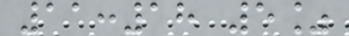11:18 5%
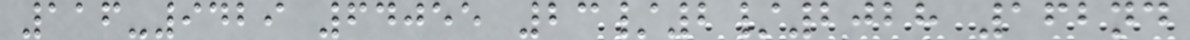116-9429 64055 23/2/2028 162nd
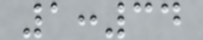1:34
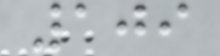109
